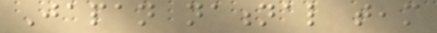Japan national team
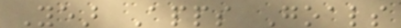Year Apps Goals
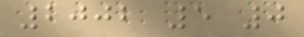2002 5 0
